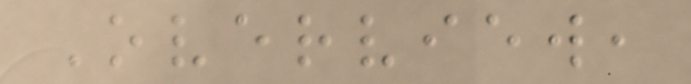Overview,
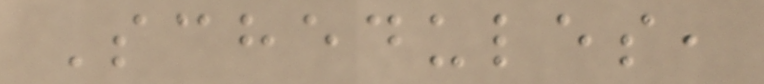Schedules,
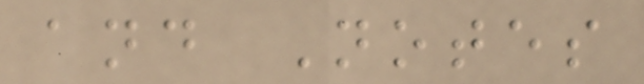and Notes
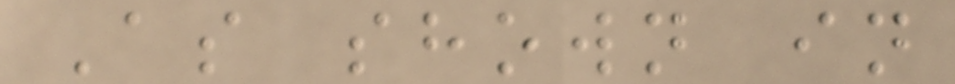As shown in
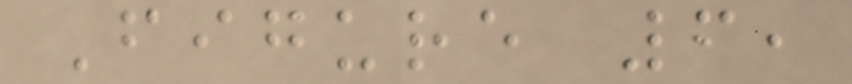Figure 6,
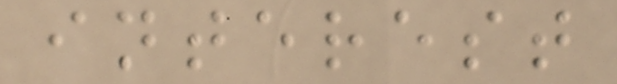interest
